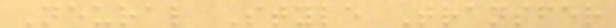Neural Style Transfer
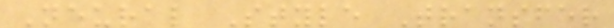Neural Style Transfer
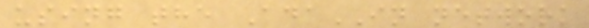using the AdaIN network
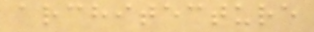architecture
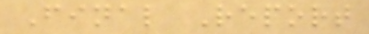Final Report
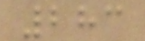283
